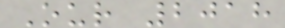Our 2018
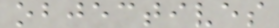objectives
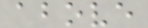above
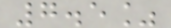7.5%
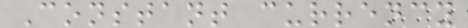Constant currency
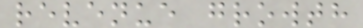revenue growth
